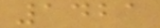1421
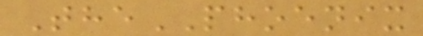ThePHOENIX
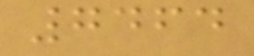7464
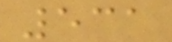531
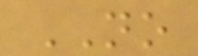NO
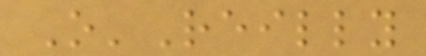O'Reilly
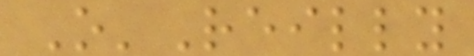O'Reilly
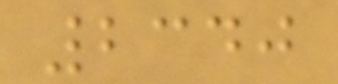2340
